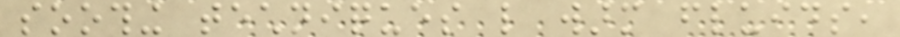soothing techniques like warm fluids,
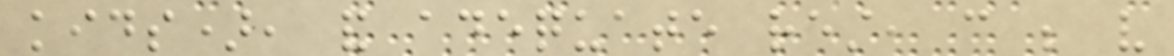kids), and adequate rest, can be very
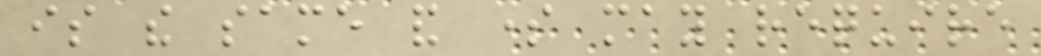is the same and some may require
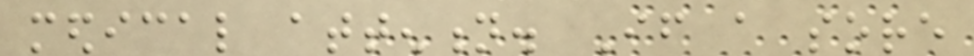medical attention. If a sore
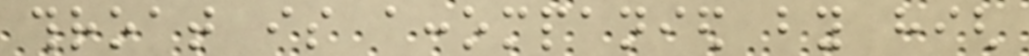throat is accompanied by high
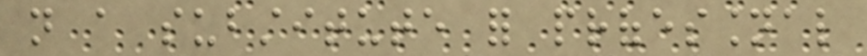not a substitute for professional
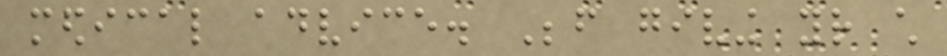medical advice. Before giving your child
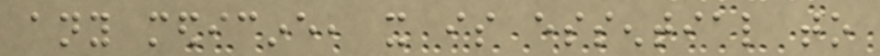any medicine, it is essential to
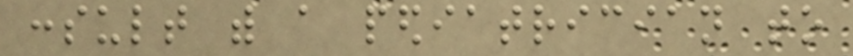consult with a pediatrician to
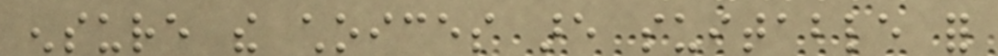ensure the choices are suitable for
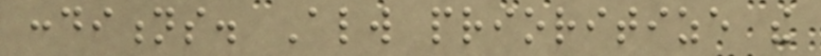conditions. Always prioritize the
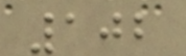102
